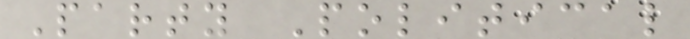Party Political
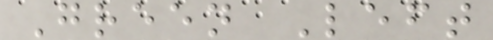Green Left
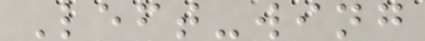Left-wing
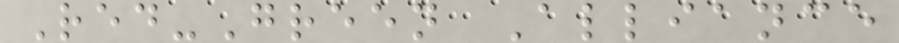Red-Green Alliance
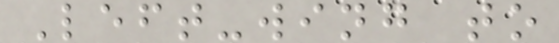Left-wing to
